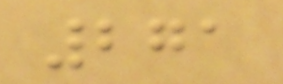271
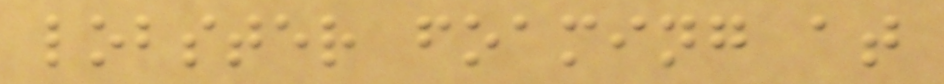lobster foaming at
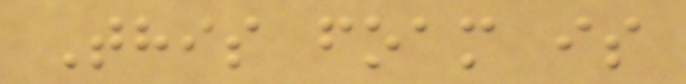This foam is
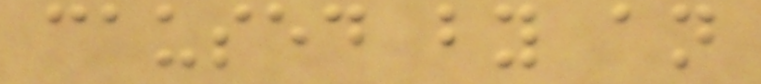caused by an
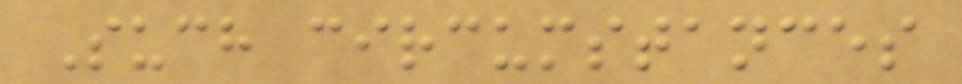Such circumstances
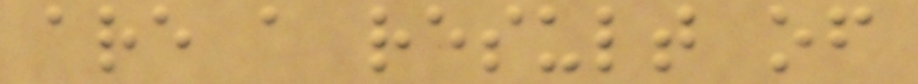are a result of
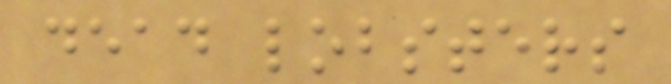dead lobsters
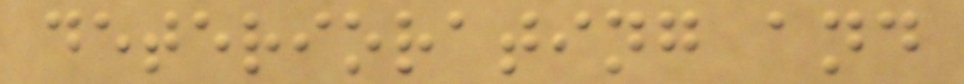deteriorating and
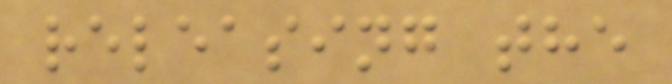releasing the
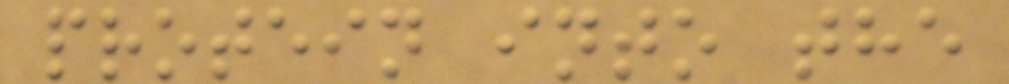protein into the
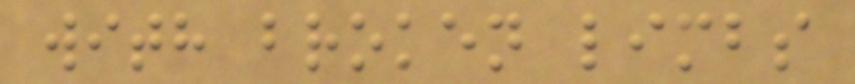with broken limbs
